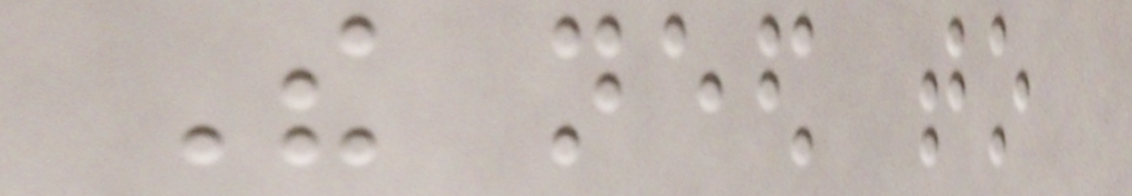The need to
